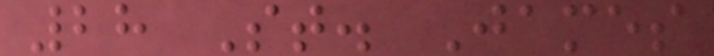28 St. James
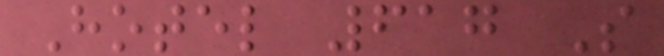Hotel 617 S
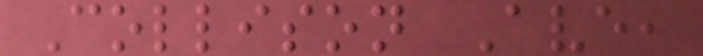Collison Ave,
